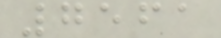7561
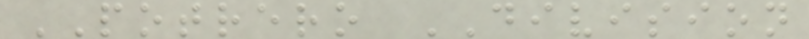POTRERO DIVISION
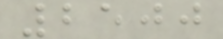2500
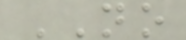NO
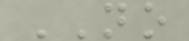NO
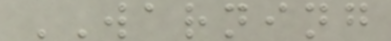WARNING
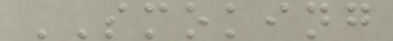SMOKING
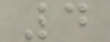4
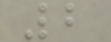2
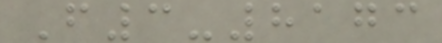F3-8173
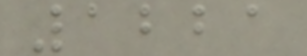1221
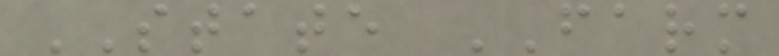STATE FARM
